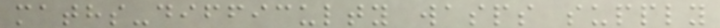maths-difficulty wasps supply
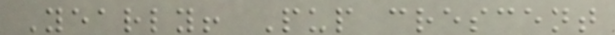Yearly! Pup crescent
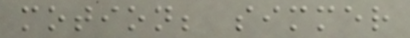motion; simmer
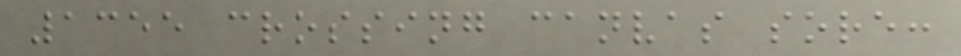1355 crossing canvas sore:
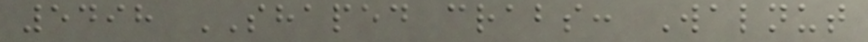5498 SHAPED crabs: Walnut
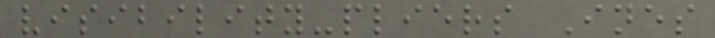visibility-pliers Ines
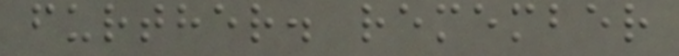further. remember
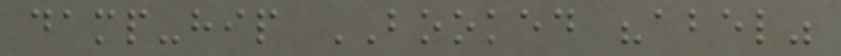damp-hip BOOKED "abel"
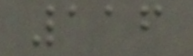116
